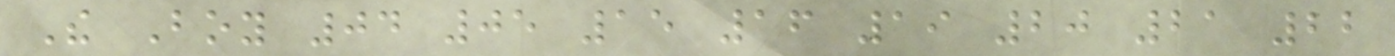The Boy 04 05 15 16 19 20 21 22
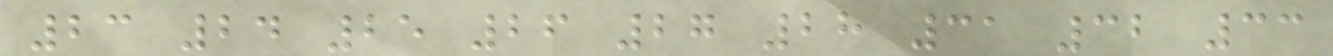23 24 25 26 27 28 31 32 33
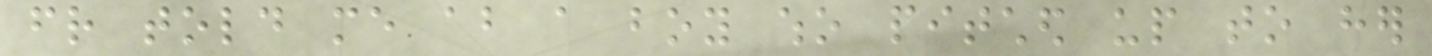friend told me about a boy who pitched up to her
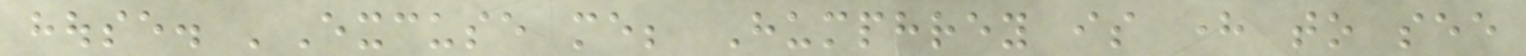house. 'Excuse me; Humphrey is here to see
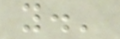you.'
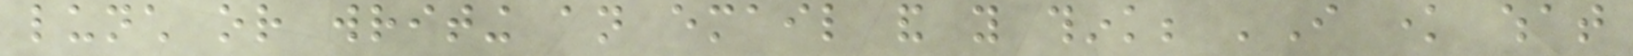lunch or writing an email and you think; 'I know what
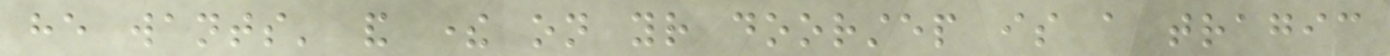he wants' and there on your doorstep is a tragic
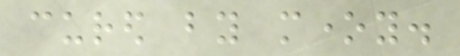cured by money.
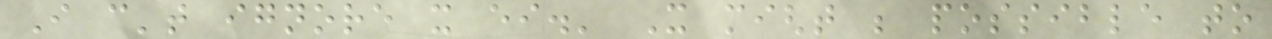I can't ignore it either.' It might be possible to
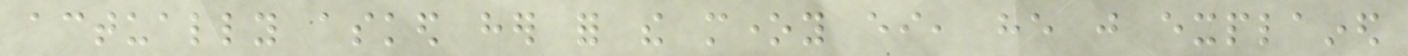actually asked her for the money either, he just explained
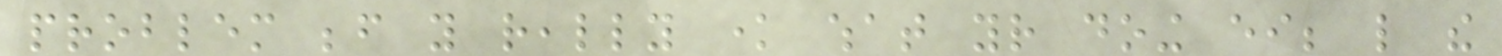problem before you really know what your doing either; like the
